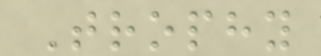Trophy
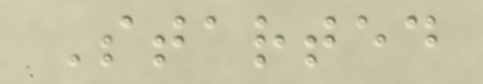Started
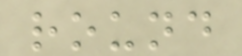round
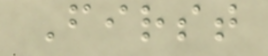First
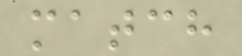match
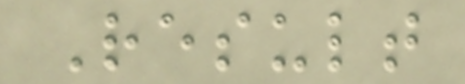Result
